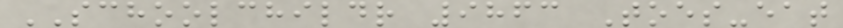SCHOOLCHILDR 9863 Toes-eat
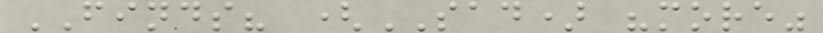FINDS? (SAD) "more"
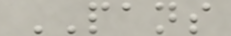PANS
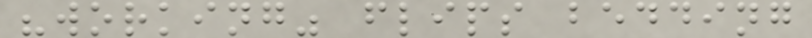"working" flips bedding
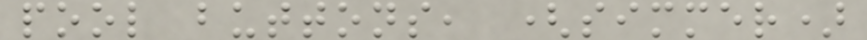pool buttons, (simmer)
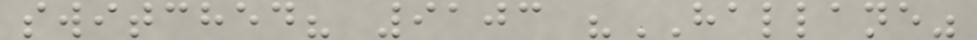switched? 9103 "HALLANE"
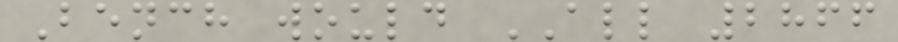Bench would ALL 2866
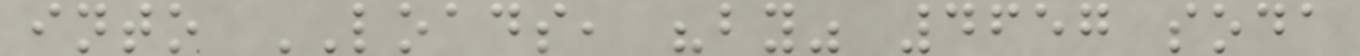into LOADS, "by" 4657 soda
